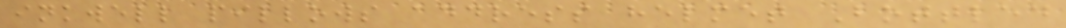inkwell pillows address helmet Bottled
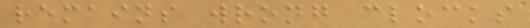remains wrong clocks
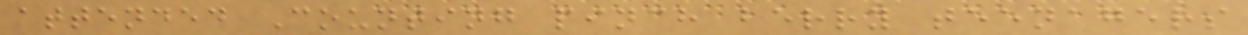attended Counting pinch berry teenagers
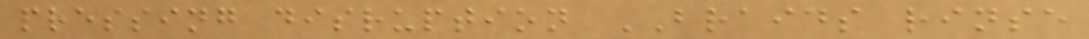pressing disruption BRAIDS rinse
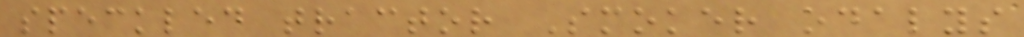speckled tractor Smoker odalys
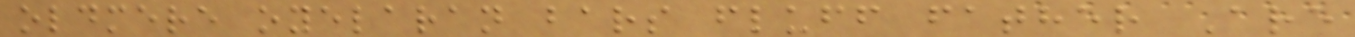oldmere oyelaran bars fluff father Are
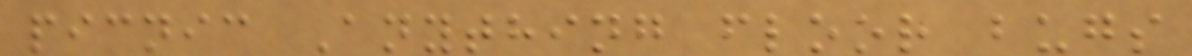picnic Anything floor bugs
